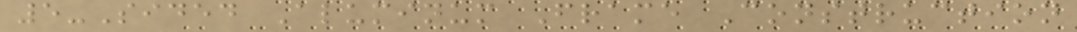5-Sided Aluminum Frame Construction
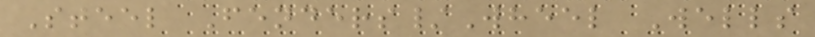Steel Fenders/Wheel Wells
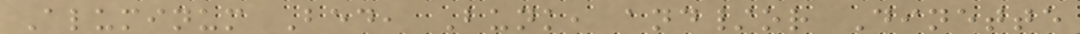Aluminum Bed, Bunk, and/or Dinette
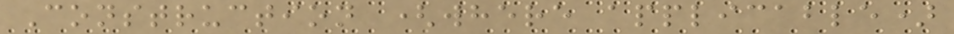Construction (where applicable)
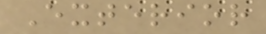Exterior
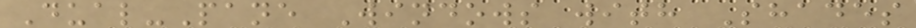Dual-Pane Windows with Shades
